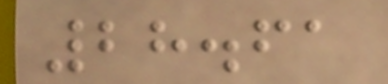28.61
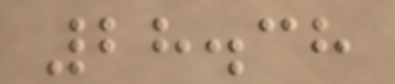28.38
